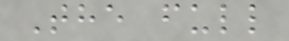The full
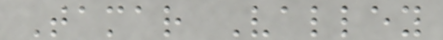Tamar Valley
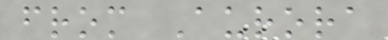from Aurora
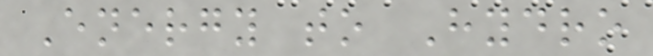Energy to Hydro
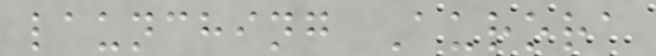launching Aurora
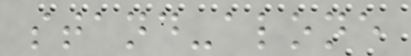stand-alone
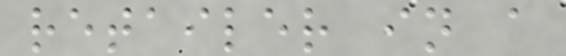retailer in a
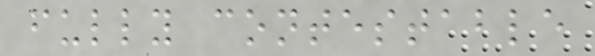fully contestable
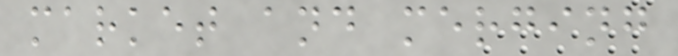market and merging
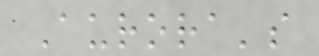Aurora's
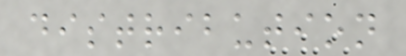distribution
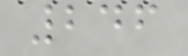246
